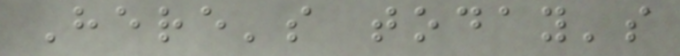Here's today's
